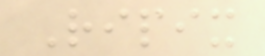Ripix
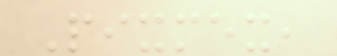Pixmex,
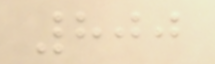800
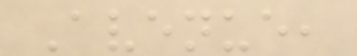Avenue,
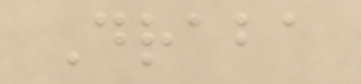Draba
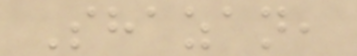Shazan,
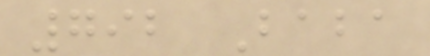792 Baba
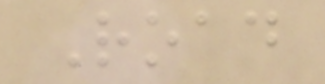Road
